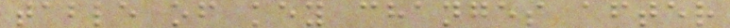table of key changes after
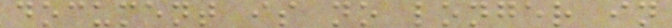document is no longer in
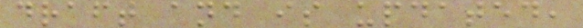draft and is updated,
